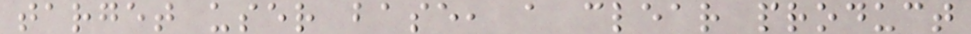target user base, a clear product
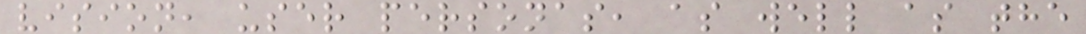vision, user personas, as well as the
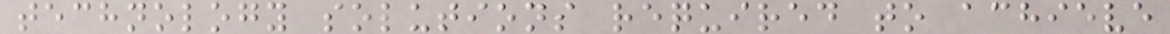technology solutions required to achieve
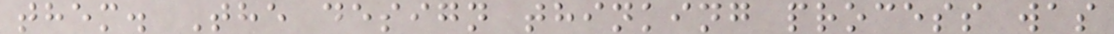them. The design thinking process was
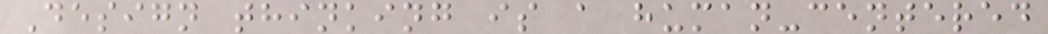Design thinking is a human-centered
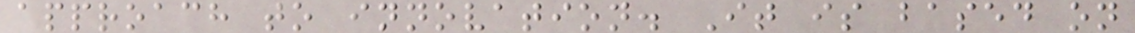approach to innovation. It is based on
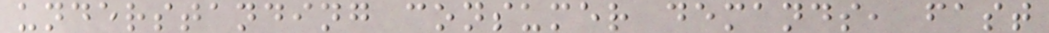understanding consumer demands, fast
